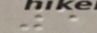5
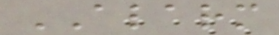ALARM
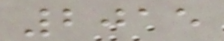2015
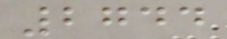2744
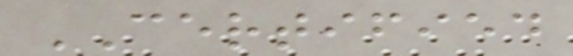CERTIFIED
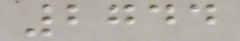2744
